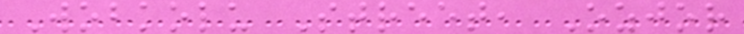Wobkolu Street, Ozjor
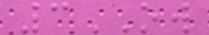3OW
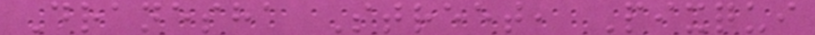Dranesha Street, Pixqui
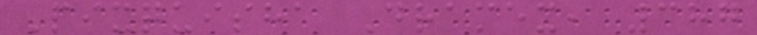Pixquisha Dramex, 387
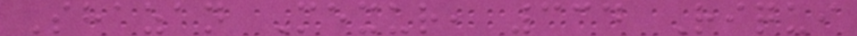Shazan Mexur, 334 Riqui
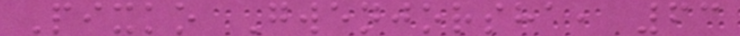Pixko Gwenjorsha, 63
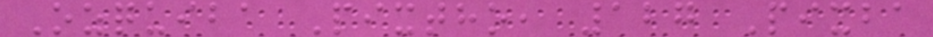Ozquiba Pixtho, 127 Pixba
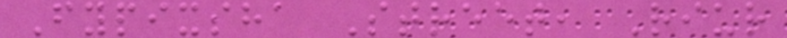Fypixsha Street, Riur
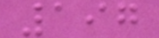197
